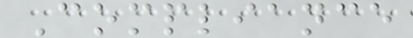Compliance
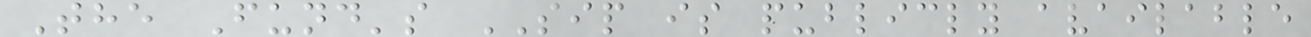The Fund's SIP is publicly available
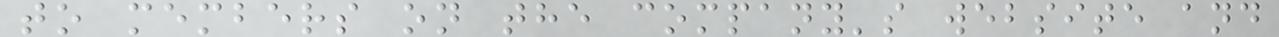to members on the company's website and
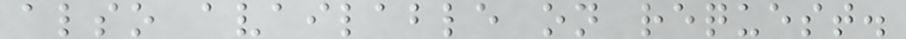also available on request.
